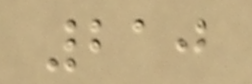210
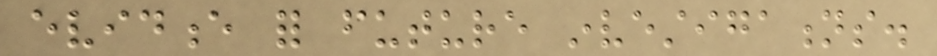evidence for future investigations.
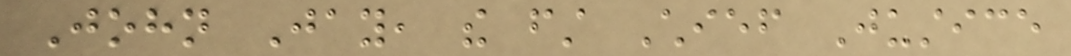John Jay, the first Chief Justice
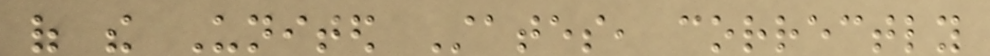of the United States, correctly
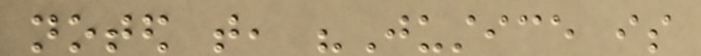noted that, "Justice is
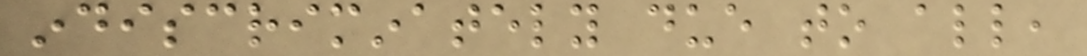indiscriminately due to all,
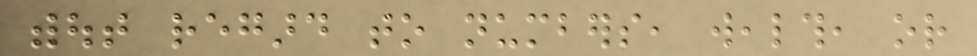without regard to numbers, wealth, or
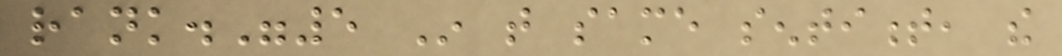rank."5 In that same sentiment, the
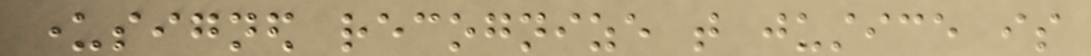undersigned recognize that justice is
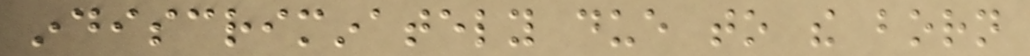indiscriminately due to the born
